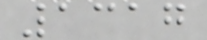1317
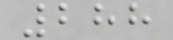288
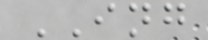ING
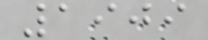1909
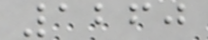1260
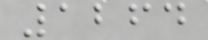1264
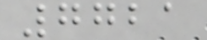7721
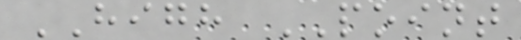HIGH POINT
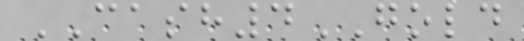CASH4GOLD
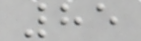85
